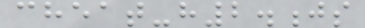cheat-h2.js
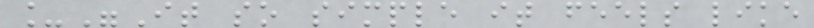_"It so simple it feels like
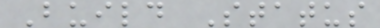Build Status
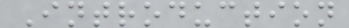Introduction
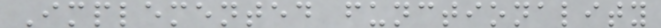Implemented functionality
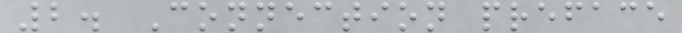2. Connection preface
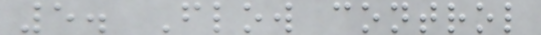5. Flow control
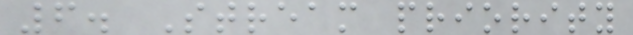6. Stream priority
